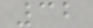32
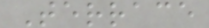Terrace
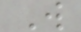W
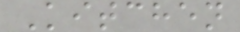Kitchen
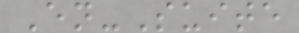En-Suite
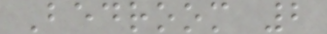Bedroom 2
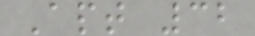Apt 32
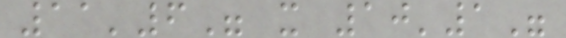11'6" x 10'1"
